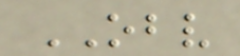OBV
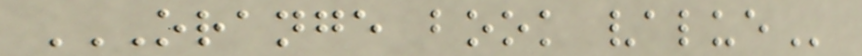ORANGE BOOK VALUE
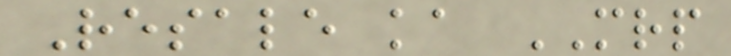Resale ka MRP
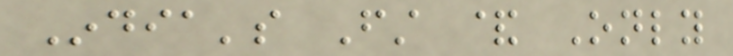India's First & Only
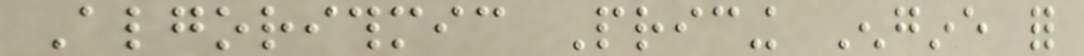Algorithmic Pricing Engine for
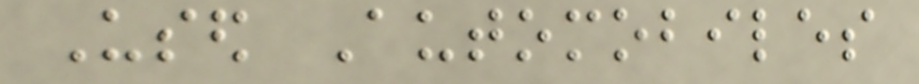Used Automobiles
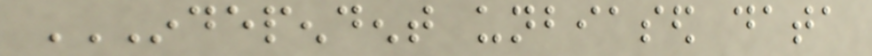INDEPENDENT UNBIASED DATA
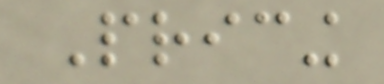Pricing
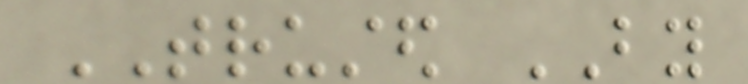TRUSTED BY
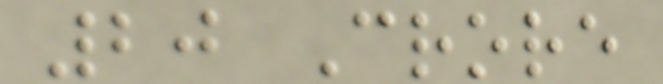20 Crore
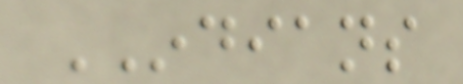INDIANS
